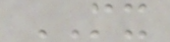MX
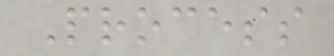Process
